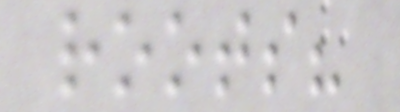roots?
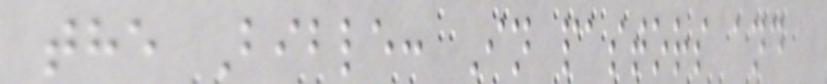the Bible: In pastors and
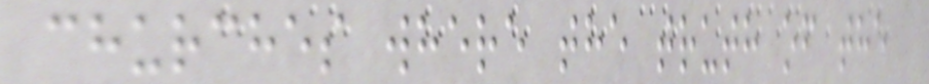churches where the truth of the
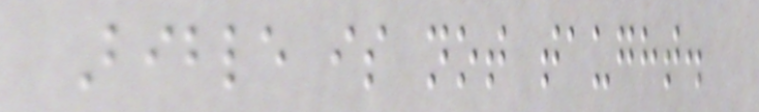Bible is not taught.
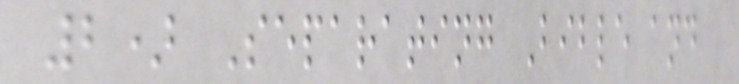2) Separating Bible and
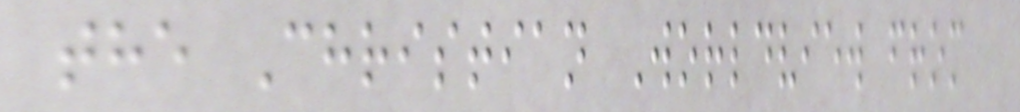the Christian Worldview from
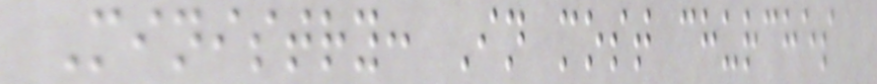Ministry: In most churches
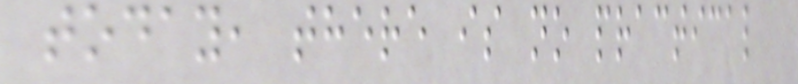today, there is no practical
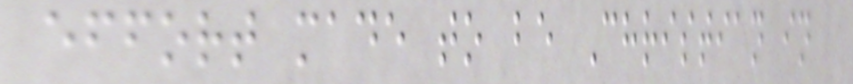effort made to be Christian in
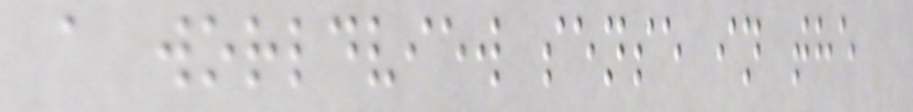a worldview sense in the
